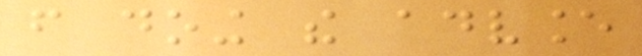from doing the advance
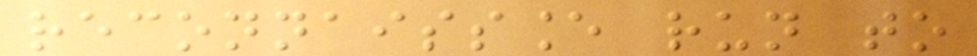reconnaissance run to
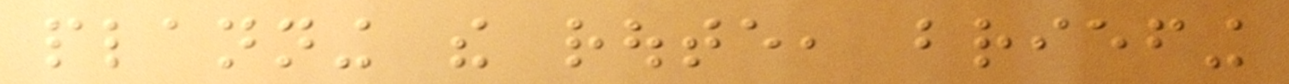planning the route, briefing
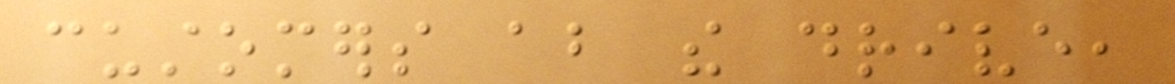customers about the drive,
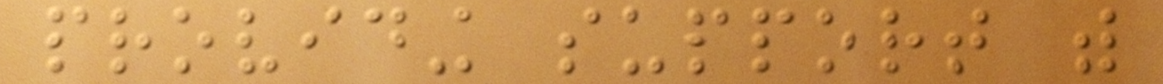providing support with
